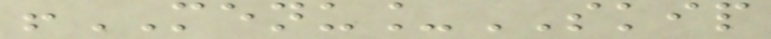!MENU_SKIP
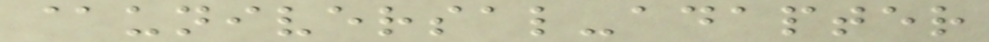@universal-adapter
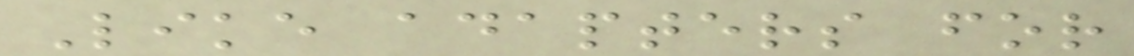Like adapters for
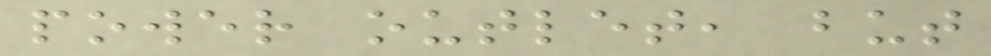power outlet, but
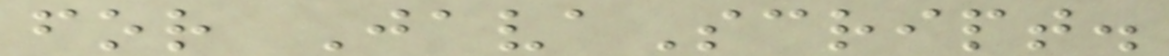for JavaScript.
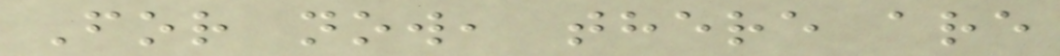For now, there are
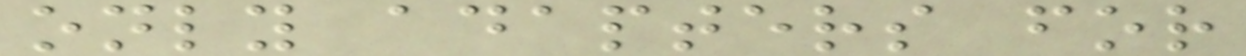only adapters for
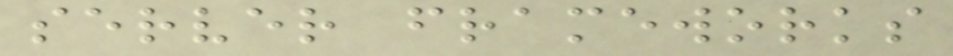server frameworks
